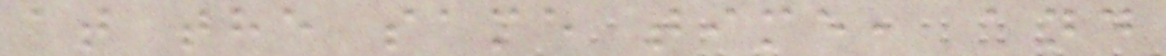at the same time, and
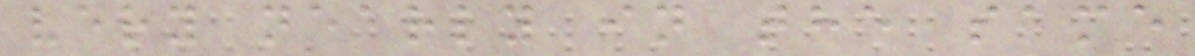very nearly in the same
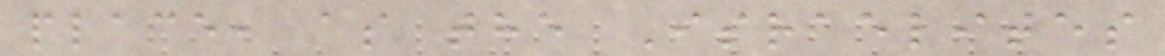place, as the Israelites
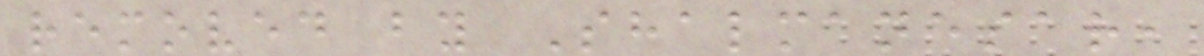removed by Shalmanesar,
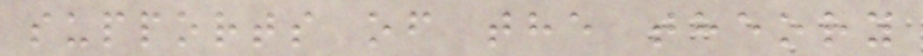supports of the theory
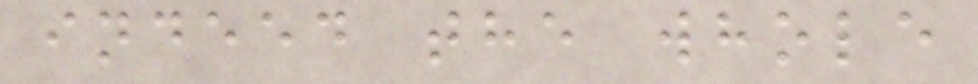indeed the whole
